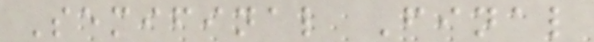Semifinal Final
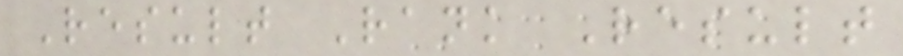Result Rank Result
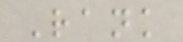Rank
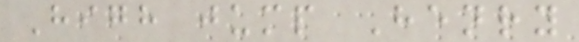High jump Henry
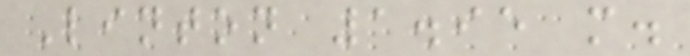Linton 1.95 m.
